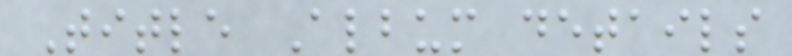Title Album details
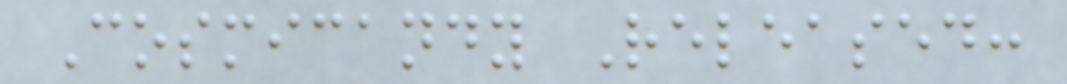Cosmicandy Released:
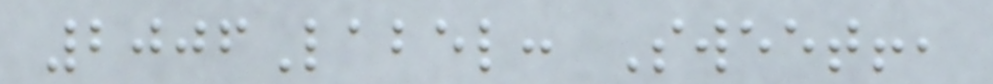2006Label: Sweet!,
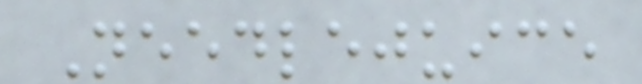Needlejuice
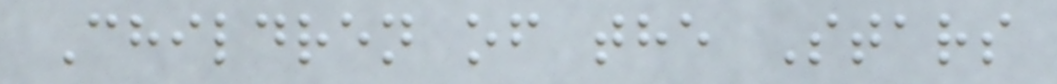Children of the Stars
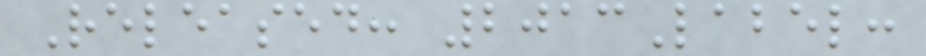Released: 2013Label:
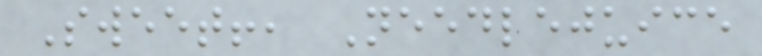Sweet!, Needlejuice
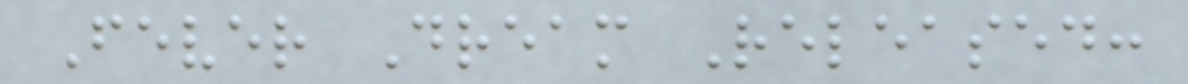Fever Dream Released:
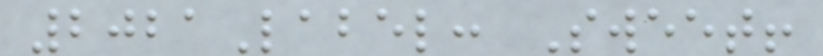2021Label: Sweet!
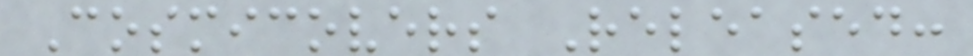Cosmicovers Released:
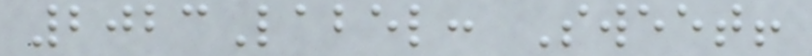2023Label: Sweet!
